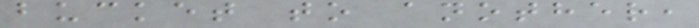bucket to another,
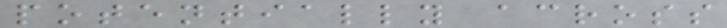potentially across
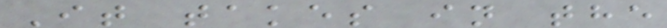It takes in the
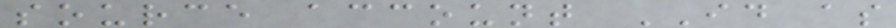source account ID as
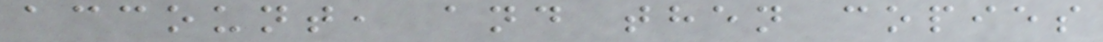account, and then copies
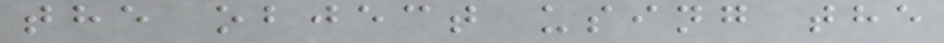the object using the
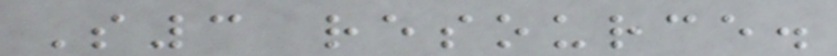S3 resource.
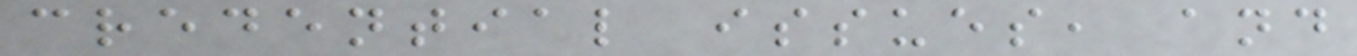credential issues, and
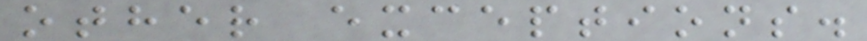other exceptions.
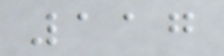117
